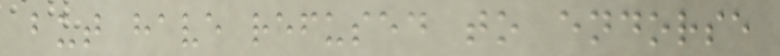but have refused to endorse
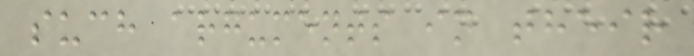such arguments in their
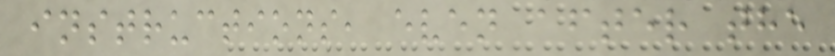instructions, even after the
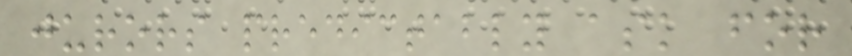jurors predictably ask for
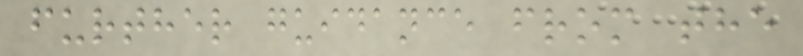further guidance from the
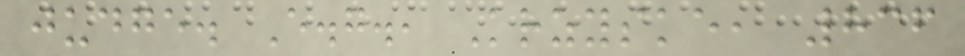judge. E.g., Krzyske, 836
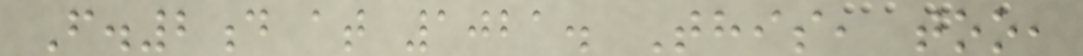F.2d at 1021. This, too,
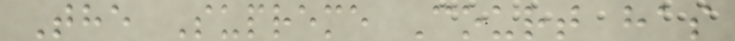The Supreme Court has
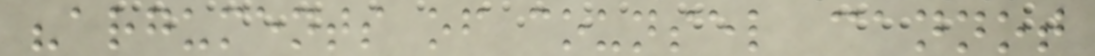"arguments of counsel cannot
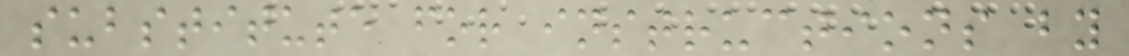substitute for instructions by
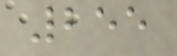255
